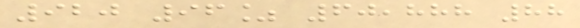920 96% 60,888 88
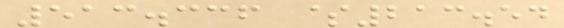513.336 $213.54
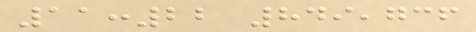11:22 849,736
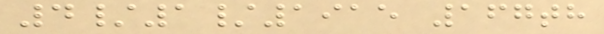4/1/1915 167th
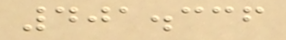401.336
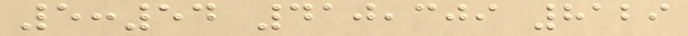5:54 410,309 8129
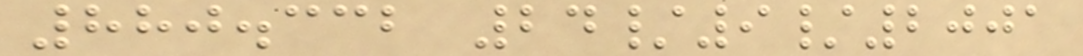880.332 24/9/2001
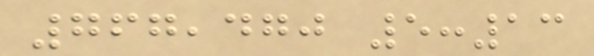767,470 5:13
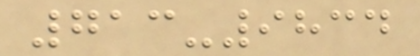713-9834
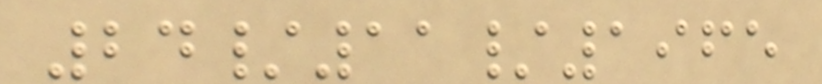24/11/1965
